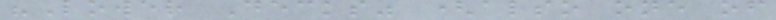"Lower Decks" (also one of
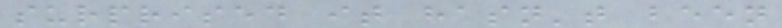surprised it hasn't been
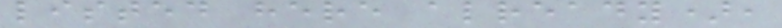listed here already),
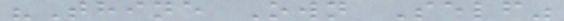"Thine Own Self"
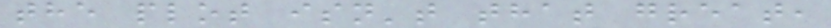the plot isn't that great,
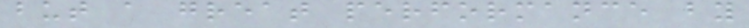but a great performance by
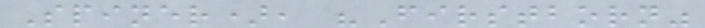Spiner), "Firstborn"
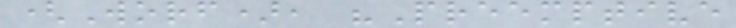(Worf), "Preemptive
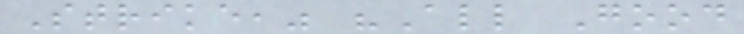Strike," "All Good
